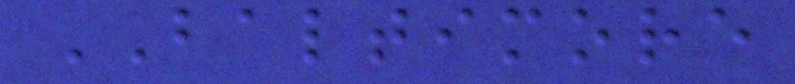BALTIMORE
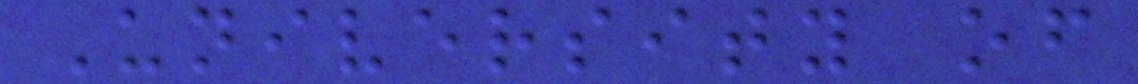University of
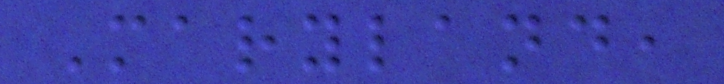Maryland,
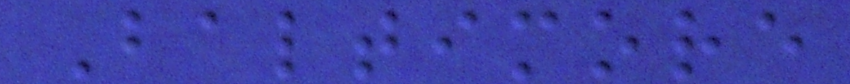Baltimore
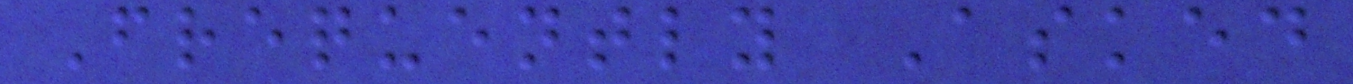Frequently Asked
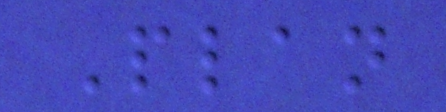Plan
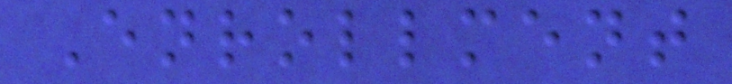Enrollment
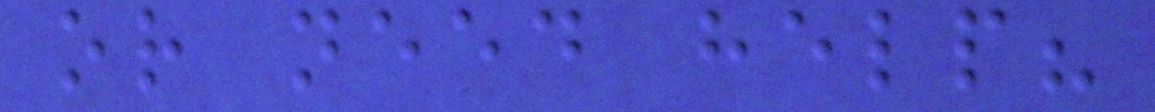or need help?
